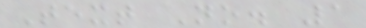Text No. 1
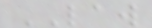LAW
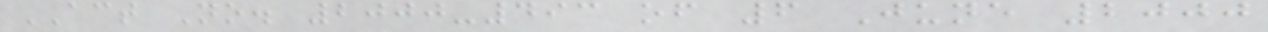ACT No. 2000-493 of 6 June 2000
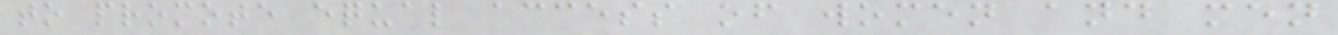to promote equal access of women and men
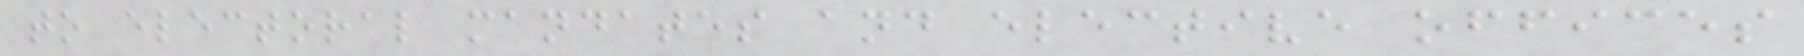to electoral mandates and elective offices
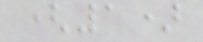(1)
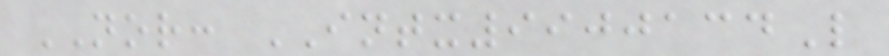NOR: INTX9900134L
